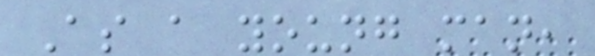As a young man,
